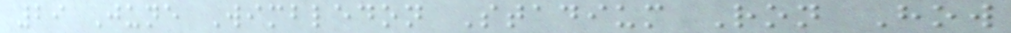29 June Wimbledon Stadium Ron How
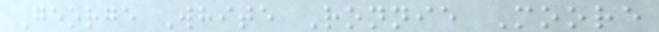George White Ronnie Moore
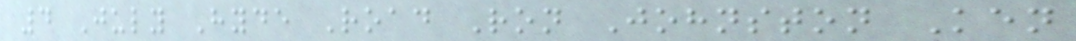4 July Hyde Road Ron Johnston Ken
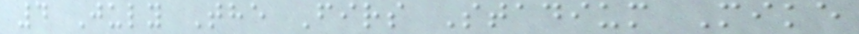4 July The Firs Stadium Mike
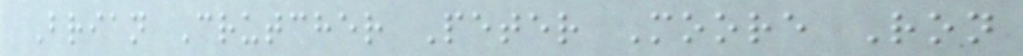Brian Crutcher Peter Moore Ron
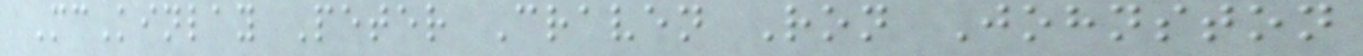McKinlay Peter Craven Ron Johnston
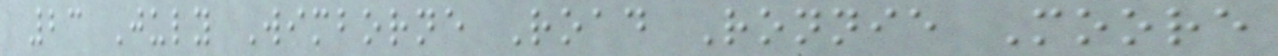23 July Wimborne Road Ronnie Moore
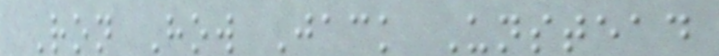Ron How Jack Unstead
